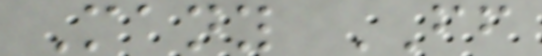Many FF
